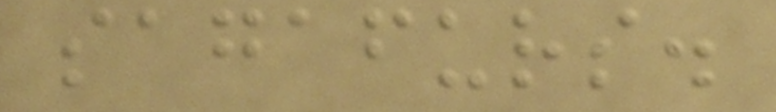sagafurs.
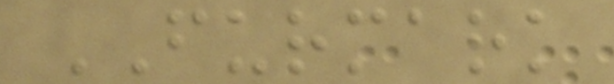FURMARK
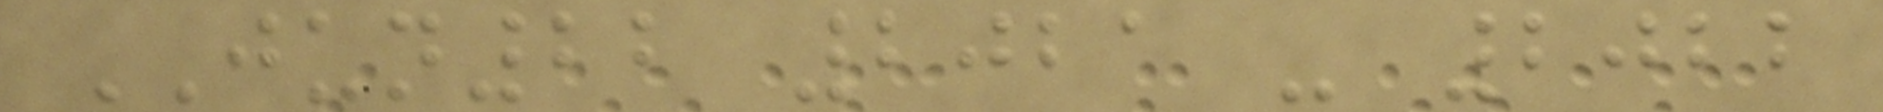JUN22 2021 - 2022
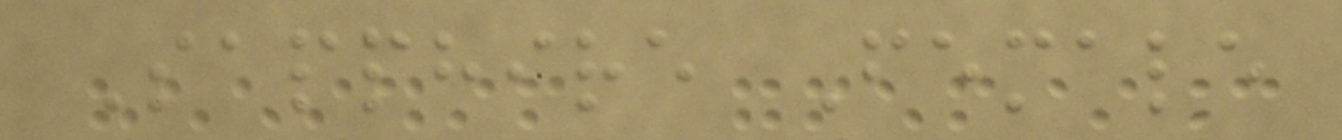Sapphire Female
